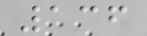136
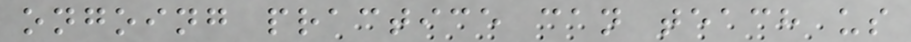ongoing practice can teach us
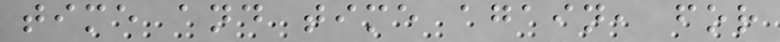time and time again, for
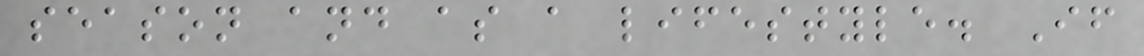season and as a lifestyle. If
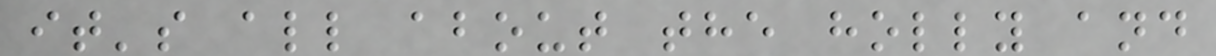it's all about the holly and
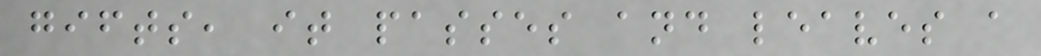gifts, it passes and leaves a
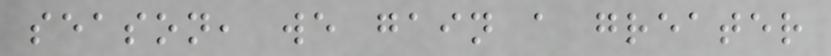season, we gain a greater
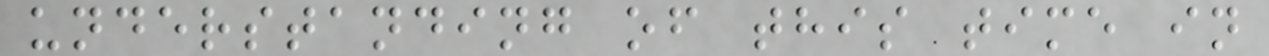understanding of this time in
